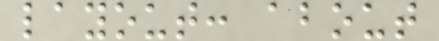layout: about
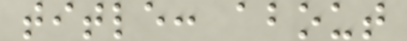title: about
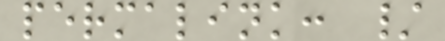permalink: /
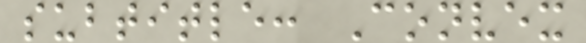subtitle: Convex
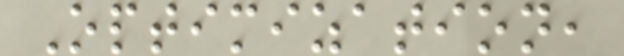Optimization,
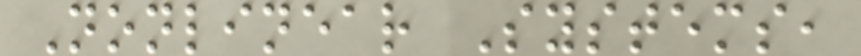Nonlinear Systems,
